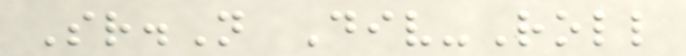Sr.N Div-Roll
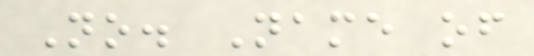No. Name of
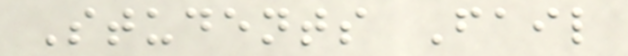Students Fail
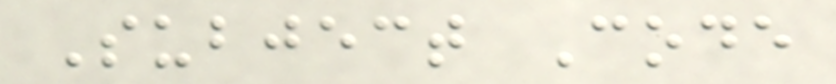Subject Code
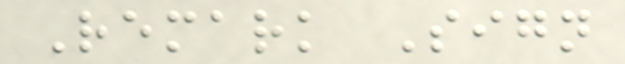Remark Sign
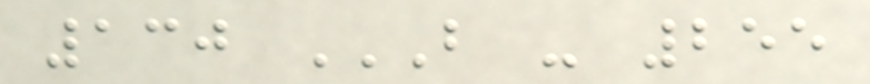130 B - 255
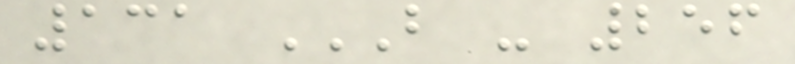131 B - 256
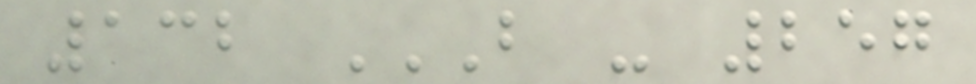132 B - 257
